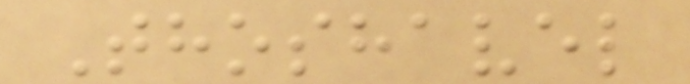Thoshavel
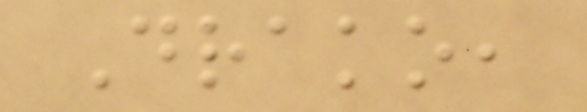Drako,
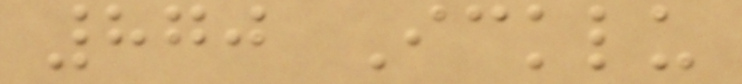870 Icklu
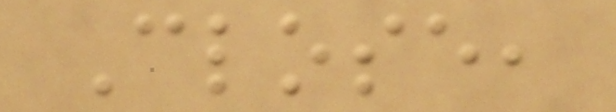Close,
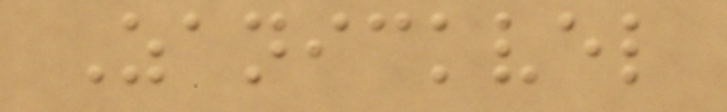Zanickvel
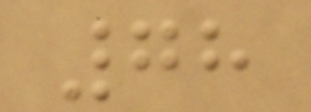78
